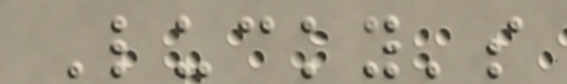Lucky's
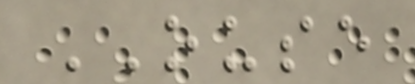OUSE
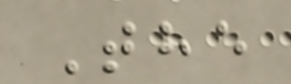The
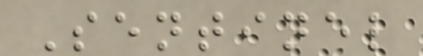Sentinel
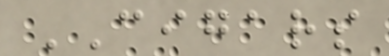CIGARS
